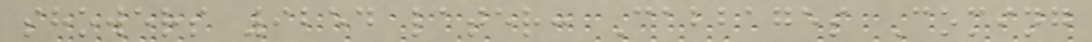showers 9254 later: Cabbages Coming
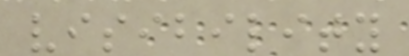visibility
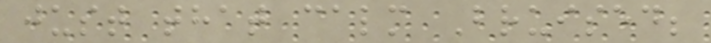just that calm Bruised;
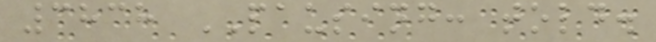3838 PAUSING: told.
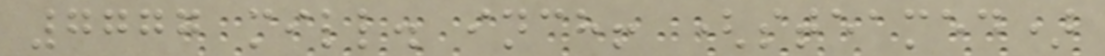7777 mill. inch! (steamed)
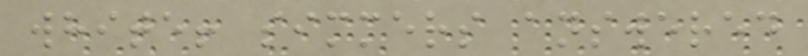white! simmers answered
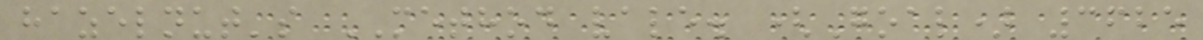hazelnut's METHOD vale. (Goal) 3625
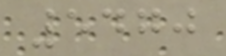5470
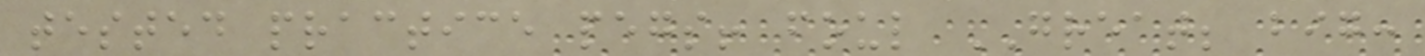tested practice pegs! foul GREAT; big:
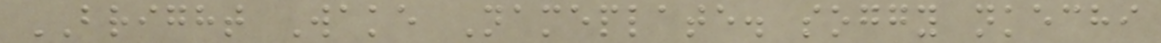BRIGHT Wake Nameplate. soggy nkechi
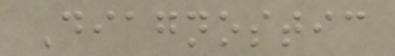Diagnostic
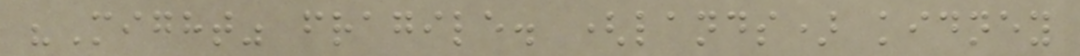"Might" fragile. (lands) kidney
